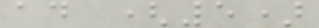ad (5)
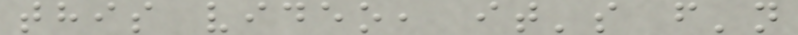this video, it's f'n
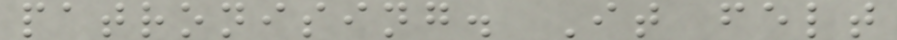patronising. It felt
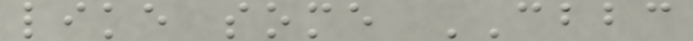like some CBBC
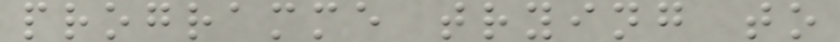programme trying to
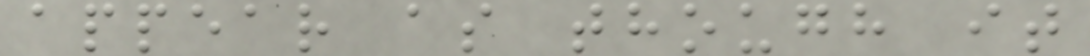appear as though it
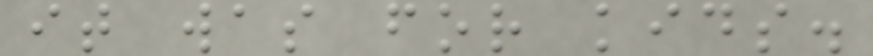it was for kids.
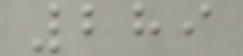289
